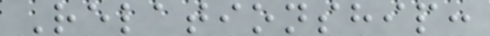Relationship:
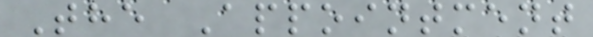The Appointment
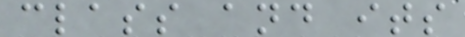class and its
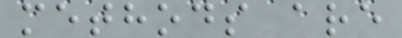methods are
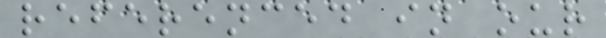referenced in our
